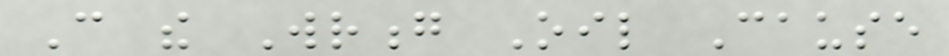Can the Wrong Oil Cause
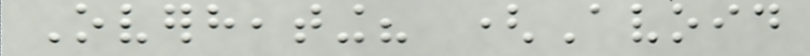Overheating? (Avoid
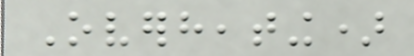Overheating)
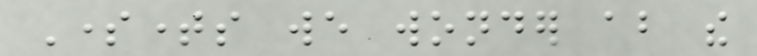Sometimes we wonder about the
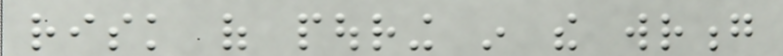risk of pouring in the wrong
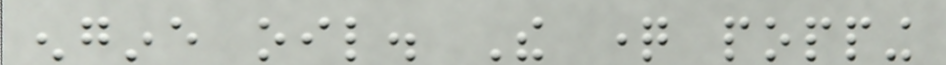engine oil. The question popping
